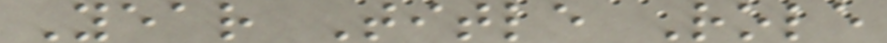Year Title Role
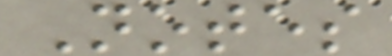Notes
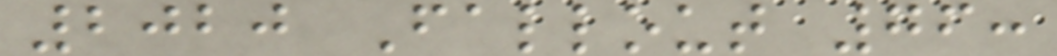2020 Fallout 76:
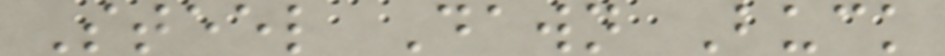Steel Dawn Buck
